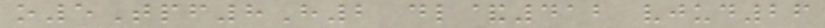o5Tpf8H2 dl&412 vjud26
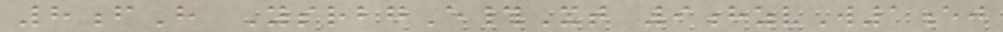8fH YsrbgE#Xt 9hzvW1ej
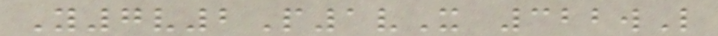Y7v2P1vX 322wL
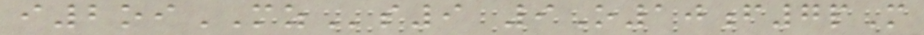i2oiMZs9 9O10f7pM
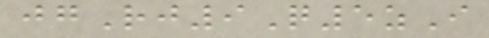jgRj9Q5zI
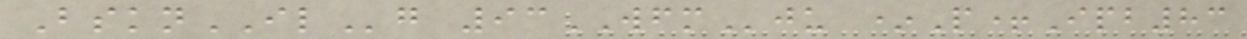BsknILg 93WFMju *P+Ipb83
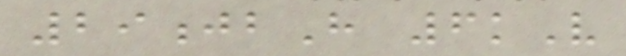29jbH 6kV
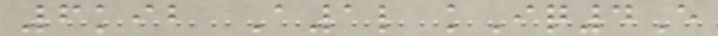6kib A1l kIq4E
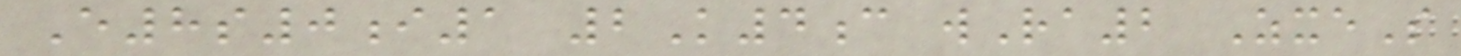E8s0i1 2K4c wRa2 ZxeS
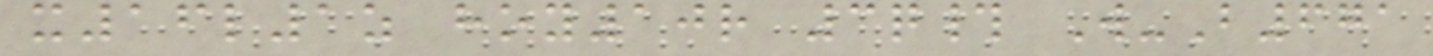x16l1z hoy10r 3q# W-B671
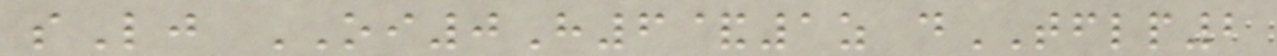sLj OI0H6&1z dTFLP2
